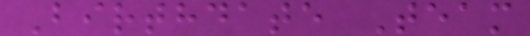Birthdate Team
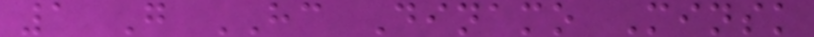1 G HC Dinamo Minsk
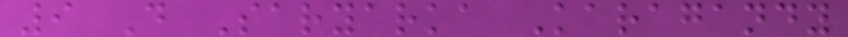9 D Saryarka Karagandy
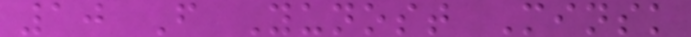10 F Yunost Minsk
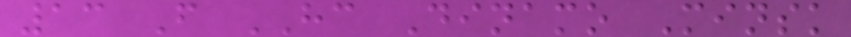13 F HC Dinamo Minsk
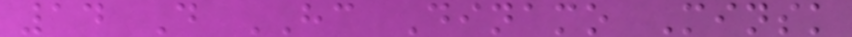14 D HC Dinamo Minsk
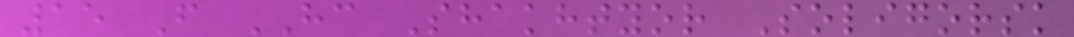15 F HC Shakhtyor Soligorsk
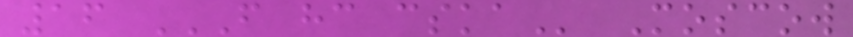16 F HC CSKA Moscow
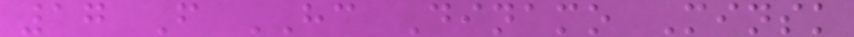17 F HC Dinamo Minsk
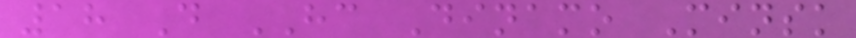18 D HC Dinamo Minsk
